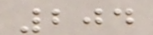204
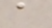a
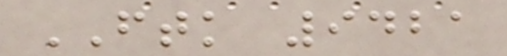FTK 9421
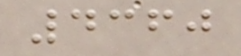4360
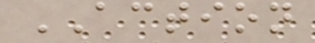ACTION
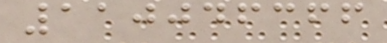110046366
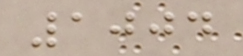1004
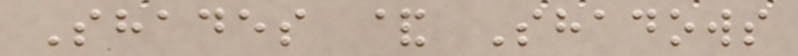Shades & Shadows
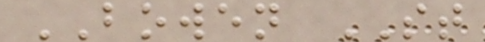BOWEN ST
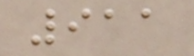911
